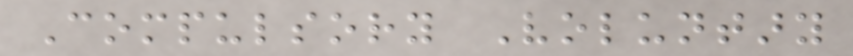Compulsory Voluntary
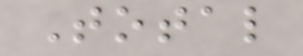Total
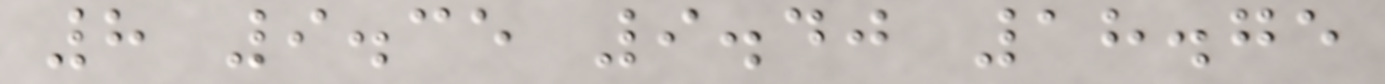8 9.35 9.40 18.75
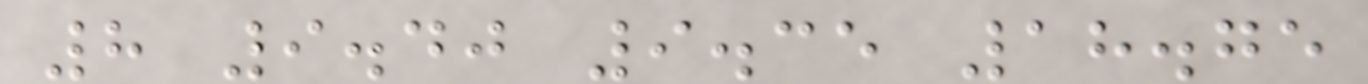8 9.40 9.35 18.75
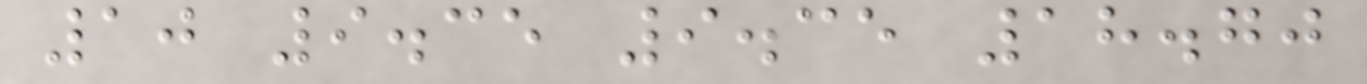10 9.35 9.35 18.70
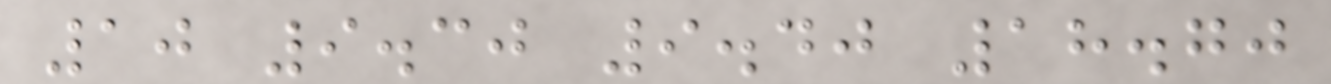10 9.30 9.40 18.70
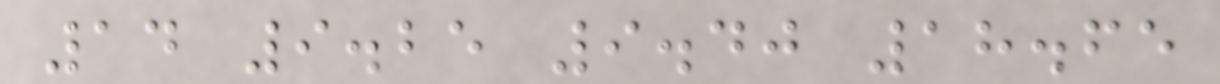14 9.25 9.40 18.65
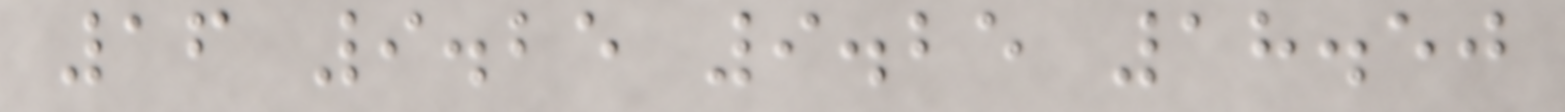16 9.25 9.25 18.50
